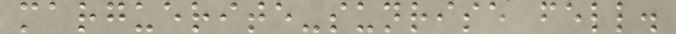marguerite-sunrise fell.
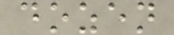dozen
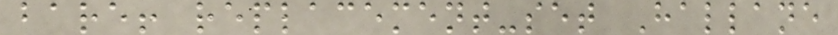bare! replacement-set Hallane
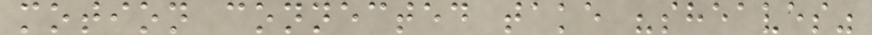motion connected take "sheaves"
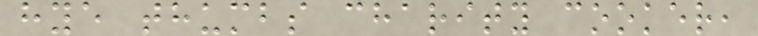hye thumbs charity cooker,
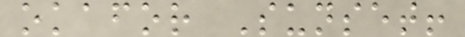okafor Sunset!
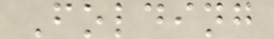Folding
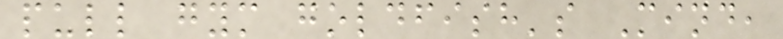pull gym goldfish's Mind,
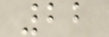22
